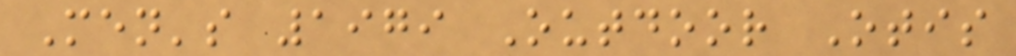Men's 1979 Outdoor Otis
